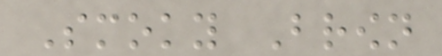Smoky Brown
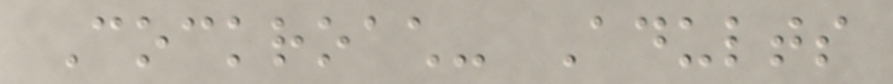Cockroach- Adults
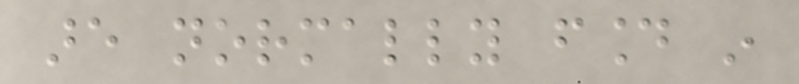are normally found in
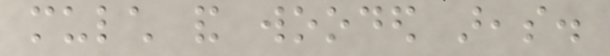mulch and wooded areas.
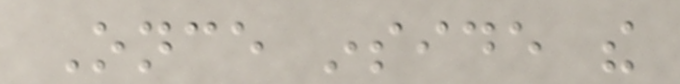Once inside the
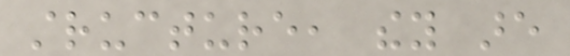structure, they are
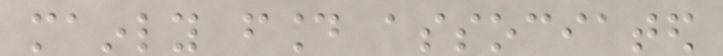mainly found associated
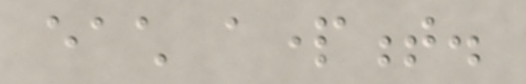each apartment.
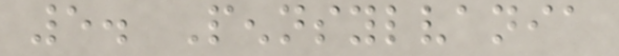5. Pennsylvania
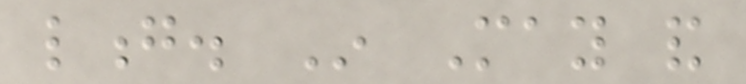long. In May and
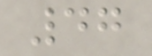47
